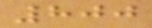800
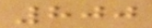800
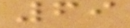69
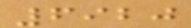6920
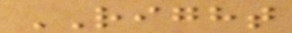RIGHT
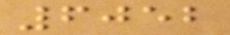6052
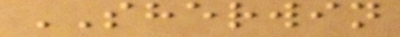SHERWIN
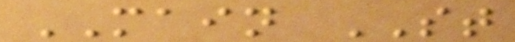MAIN ST
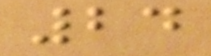24
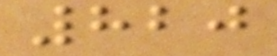820
